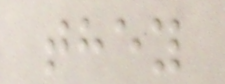they
